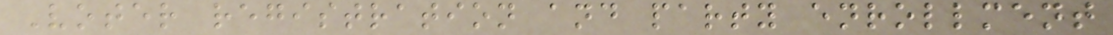Voter registration and party enrollment
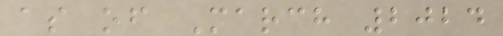as of March 2024
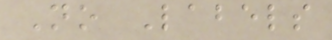No Labels
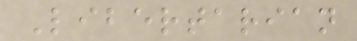Libertarian
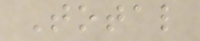Total
